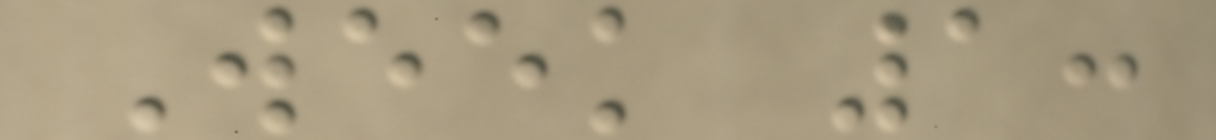Week 1:
